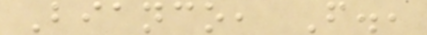Bianco, F.,
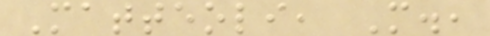Matteoli, M.,
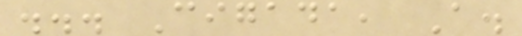... Cigada, A.
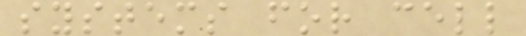systems for cell
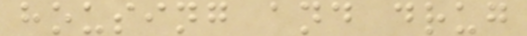housing and drug
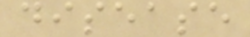disease
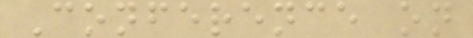Conference on
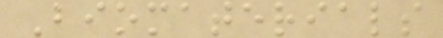Biomaterials
